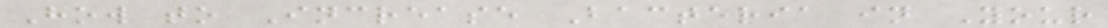How to Increase Bacteria in Your
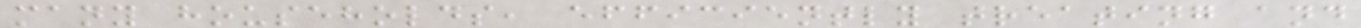many households, efficiently treating and
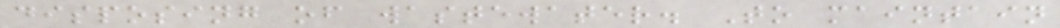disposing of wastewater. To maintain
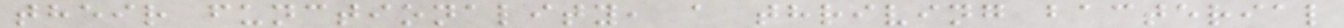their functionality, a thriving bacterial
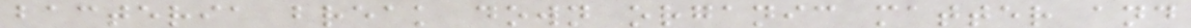bacteria break down organic matter and
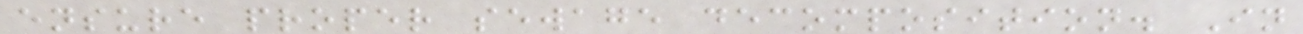ensure proper sewage decomposition. In
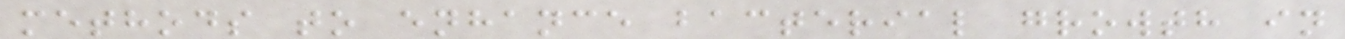methods to enhance bacterial growth in
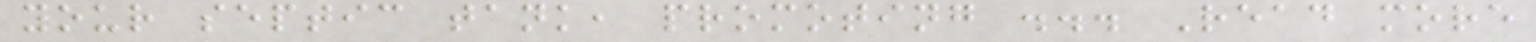your septic tank, promoting ... Read more
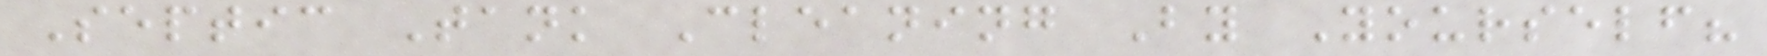Septic Tank Cleaning By Yourself?
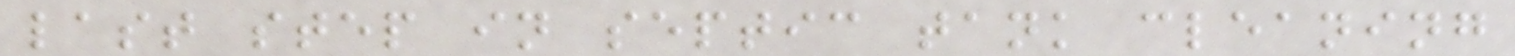last step in septic tank cleaning
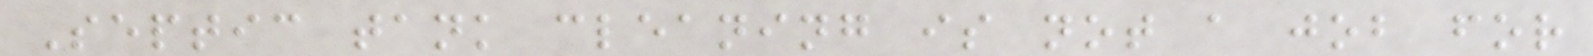Septic tank cleaning is not a job for
